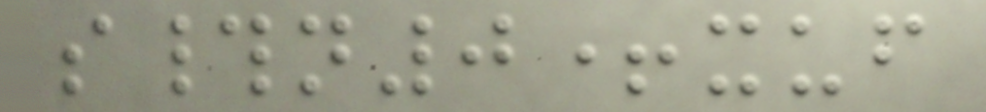s#n0+xuf
